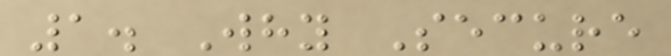1. Why Secure
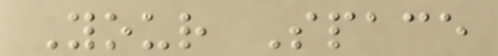Your Space
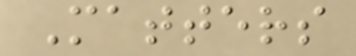Matters
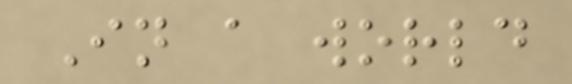In a world
